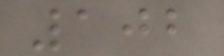102
